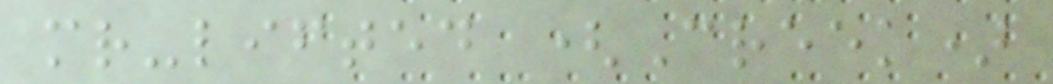mr-lifted (Creek)
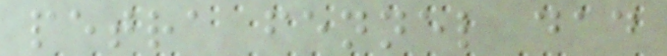petra fennel dad
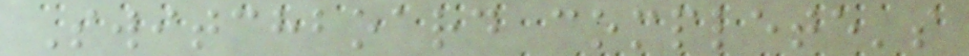Switchboard complete's
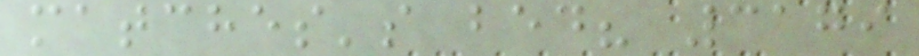matches's bed? 3179
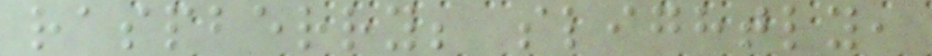raspberry; slightly,
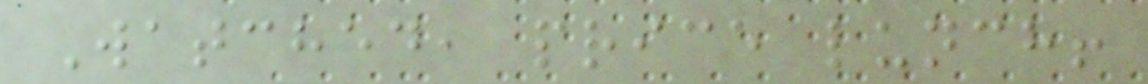Watched, price lunch!
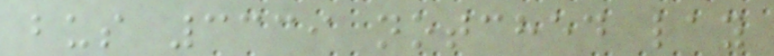bus 3339 notched lay
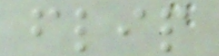flip
